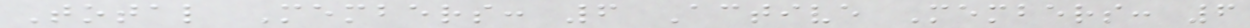Total Members: 6 Active Members: 6
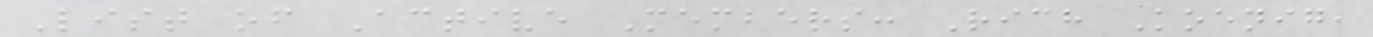List of Active Members: Rich Koenig,
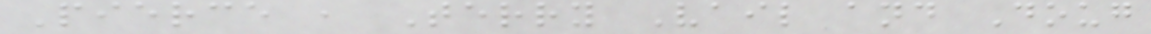Pierce , Terry Vail and Doug
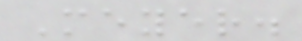Meyer.
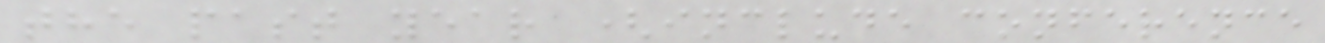the past year (include conference
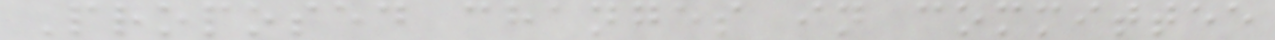Proposed changes in committee
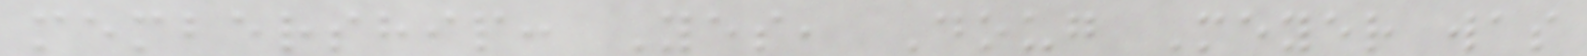membership: Yes, Doug Meyer was
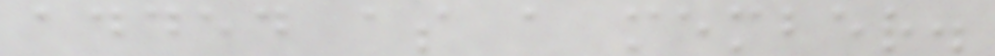added as a member.
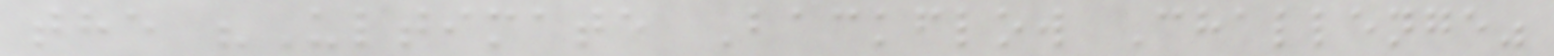the "Ultimate Backflow Challenge"
